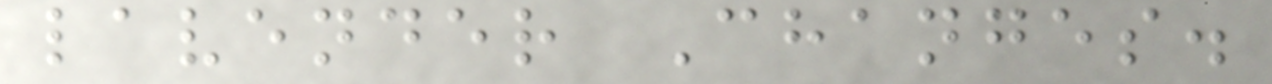lavender Changes.
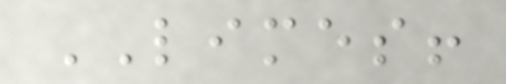LIMES!
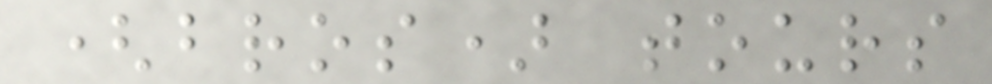(bros) tours
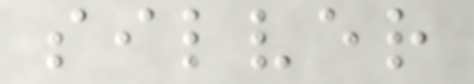silver
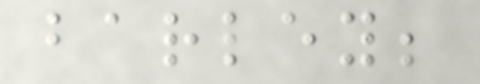barley;
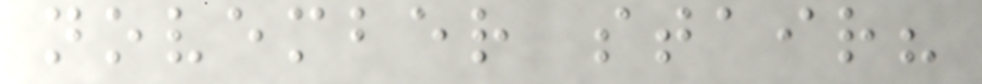november stair?
